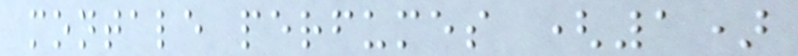montale perfumes (1)
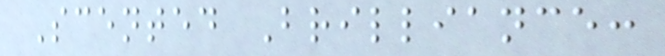Scented Brilliance:
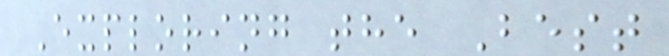Exploring the Best
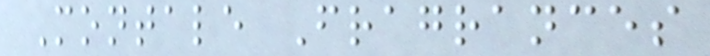Montale Fragrances
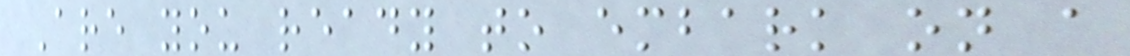Are you ready to embark on a
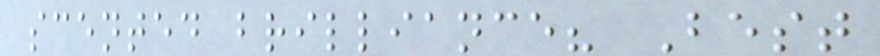scented brilliance? Best
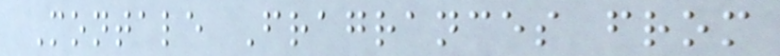Montale Fragrances from
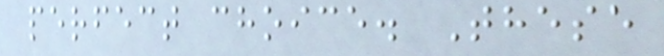perfect choice. These
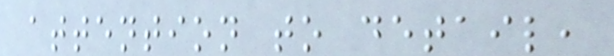attention to detail,
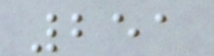251
